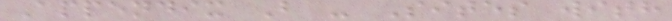Appendix B - Sites with
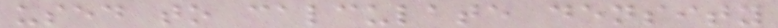used to calculate density
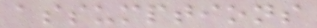assumptions
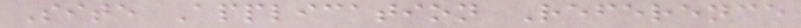Site Application Reference
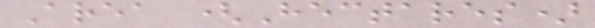Area (Hectares)
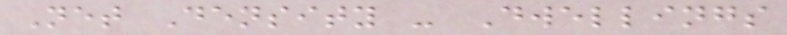Net Density - Dwellings
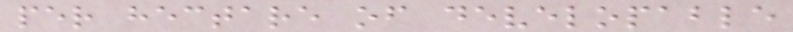per hectare of developable
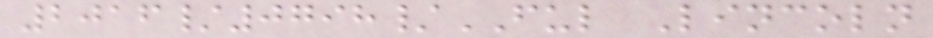2016/0798/FUL Lincoln
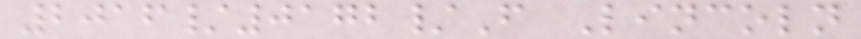2016/0172/F Lincoln
